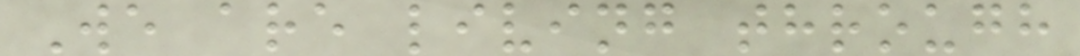We are living through
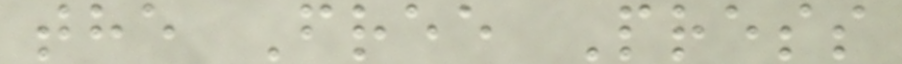the Free Press
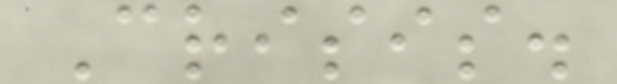Crisis.
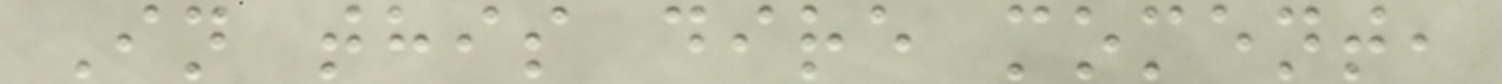In this dire moment,
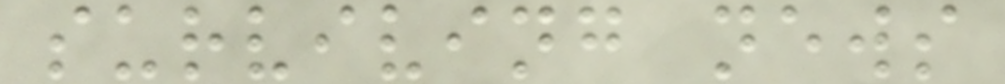surviving news
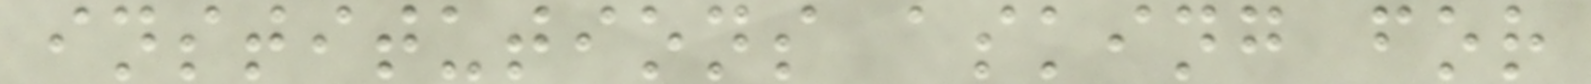institutions asking for
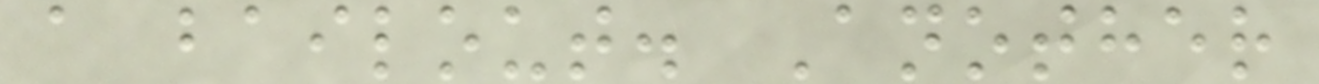a bailout. Another
